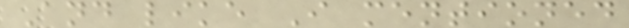And like I mentioned
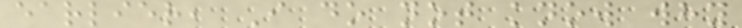earlier, I do not know why
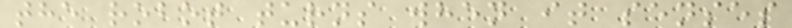the robot turns when it senses
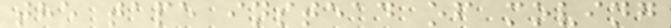the tape instead of moving
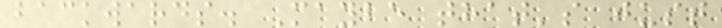backwards. Maybe that's just
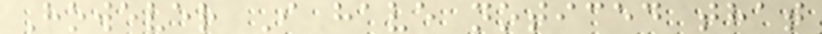However I have noticed that
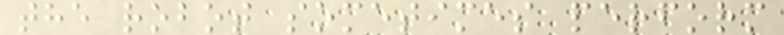the robot sometimes perform
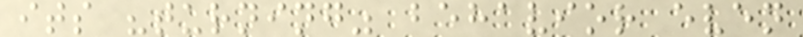its "turning" behavior even
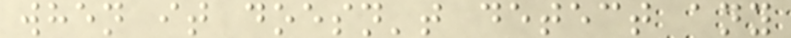when it doesn't detect any
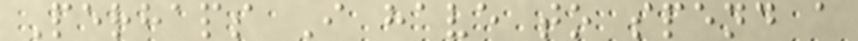Perhaps I have to spend a
